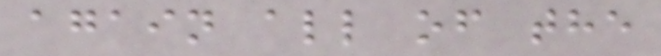again all of the
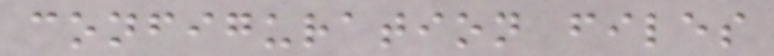configuration files
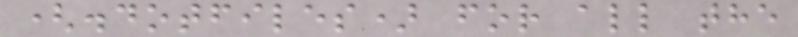(.dotfiles) for all the
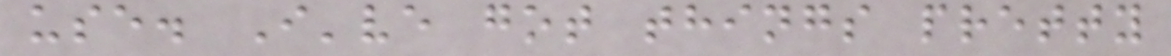use. I've got things pretty
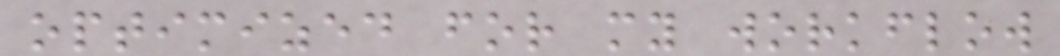optimized for my workflow
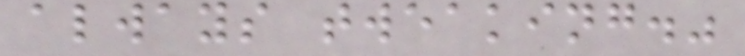always tweaking."
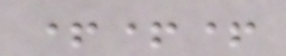+++
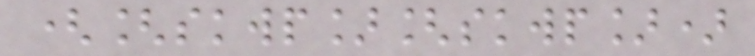([skwp][skwp])
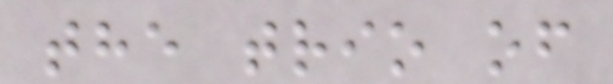the trio of
